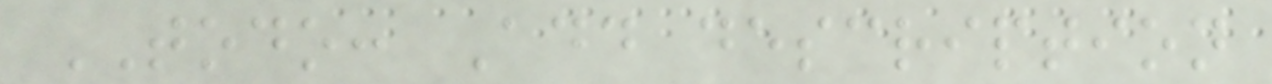TODO: Add description
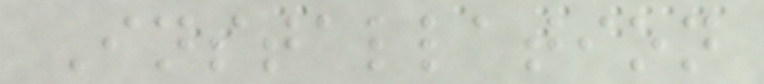Installation
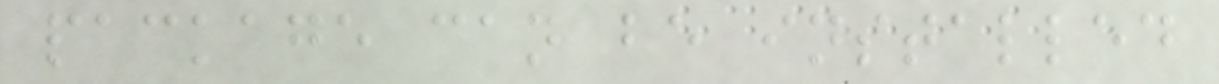package can be installed
